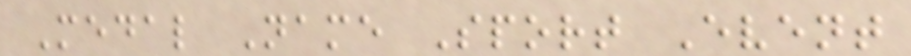Medal Name Sport Event
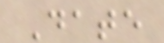Date
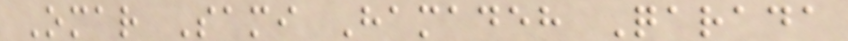Omar Sami Hamadeh Qarada
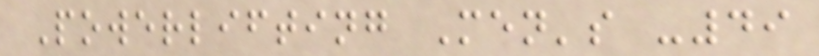Powerlifting Men's -49
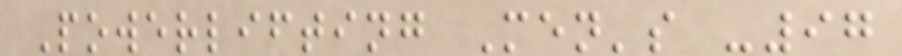Powerlifting Men's -97
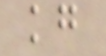kg
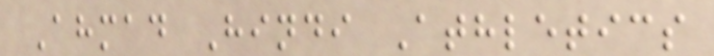Ahmad Hindi Athletics
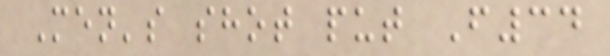Men's shot put F34
